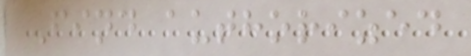Find authorized
